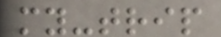my-trip
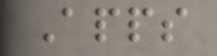Apps
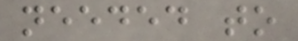needed to
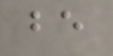be
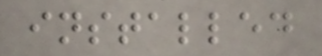installed
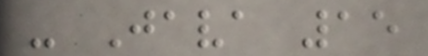- Java 15
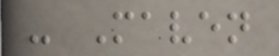- Maven
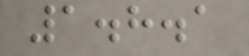1.8.1
